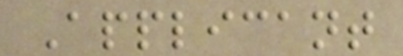Applicant
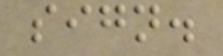sign.
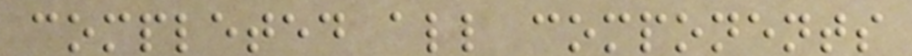completed all components
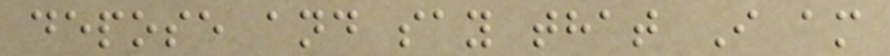depose and say that I am
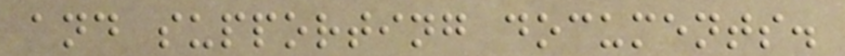and supporting documents.
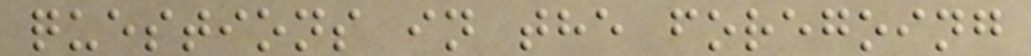questions in the foregoing
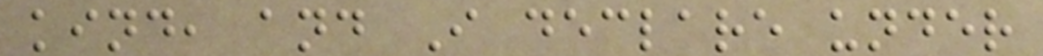kind, and I declare under
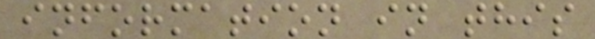information in this
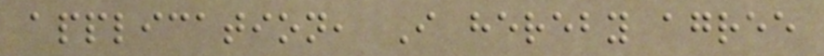application, I hereby agree
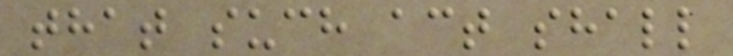that such act shall
